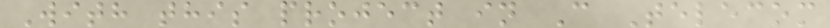With this project in C Telecom
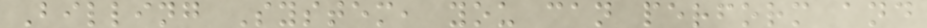Billing System, you can perform and
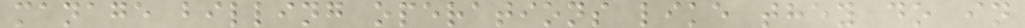manage billing operations like they do in
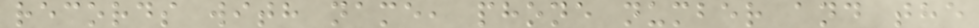records with name, phone number and the
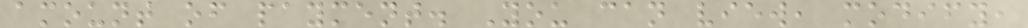amount of payment. You can view, modify,
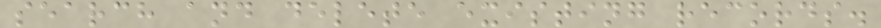search and delete existing records.
